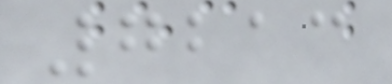7213
